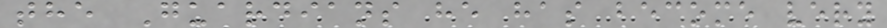the Guardians he has become very
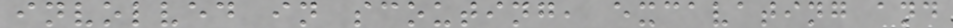involved in scouting, excavating and
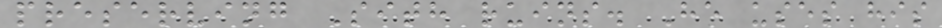preserving Sith ruins. He uses his
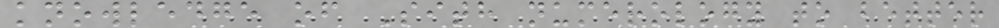knowledge of Sith numerology to better
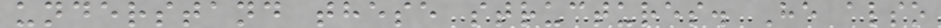understand these structures. He also
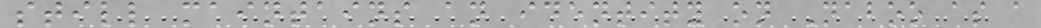still maintains an identity on Naboo as a
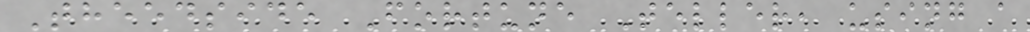Theedside Fortune Teller, using a
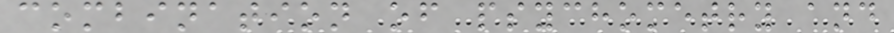combination of psychometry and
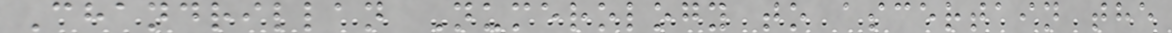Chandrillan Numerology to ascertain the
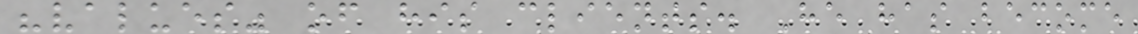"values" of his clients. He has become
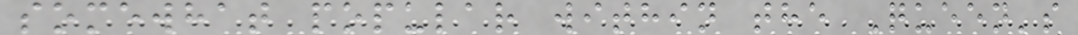somewhat popular within the Queen's
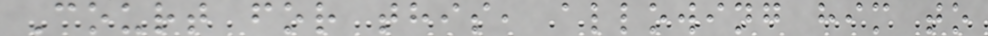Court for this, allowing him to
